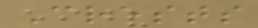Crests
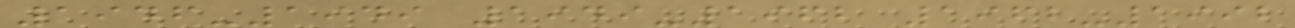1946-1949 1949-1962 1962-1992
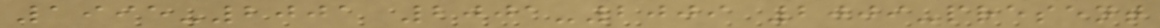1995-2001 2001-2009 2009-present
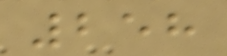258
